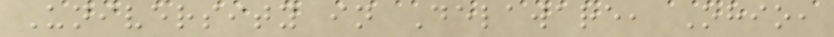University in Delaware, Ohio,
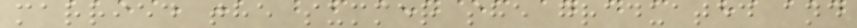married the summer she graduated and
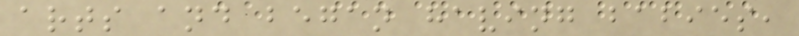arts and began having babies,
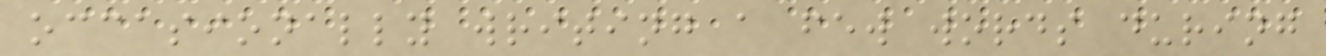occasionally writing a few words during
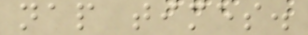nap times.
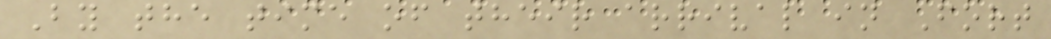By the time of their arrival in Fort
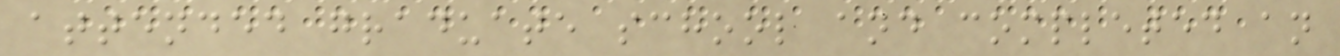attended graduate school and completed an
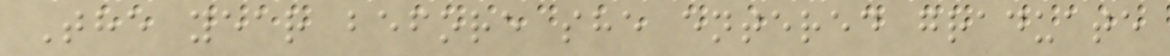The year before she entered graduate
